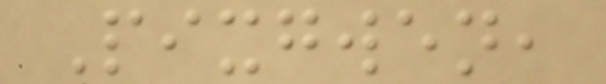Pixgwen,
